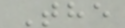The
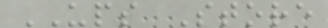UPS Store
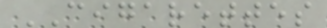CIGARETTES
